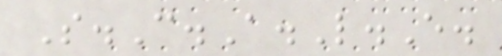S.C.A.L.E.
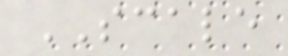SCALE
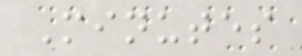Minutes
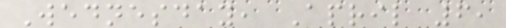Wednesday, April 6,
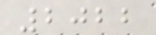2022
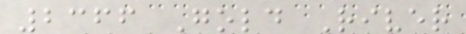2366 Gold River
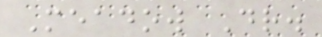Meadow Dr.
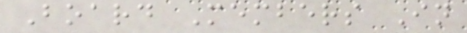Board Members In
